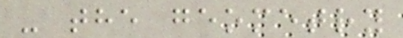- the geometry
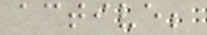active;
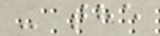- the
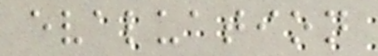evaluation
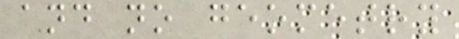and no geometry
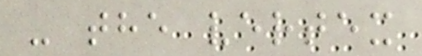- the vertex
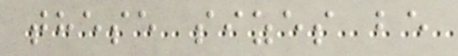these sizes be
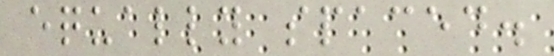equally spaced.
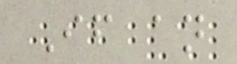If an
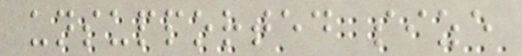unsupported size
